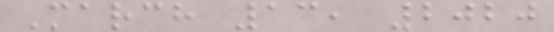March 13, 2020
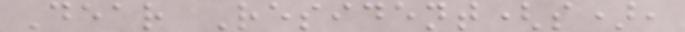Dear Resident(s),
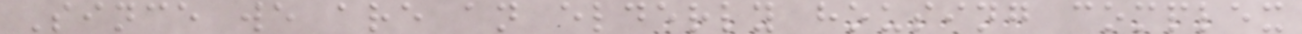Since we are an elderly housing complex
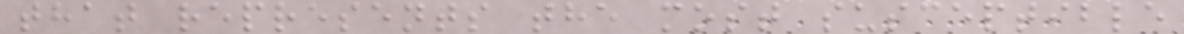that represents the most susceptible
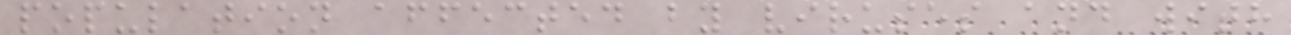population affected by viruses and with
